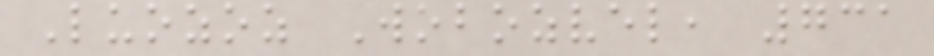Luozoz Wobozvel, 731
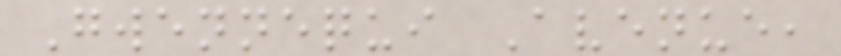Gwennequi Avenue,
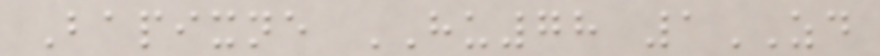Bapixne HU78 1ZD
